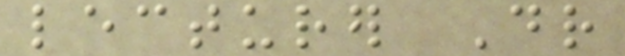lecturer Dr
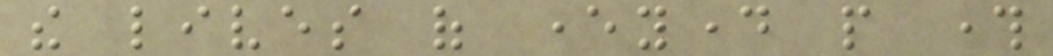the lives of everyday people through
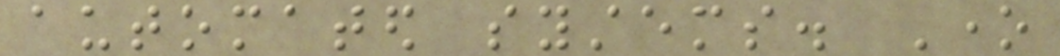automated systems. One
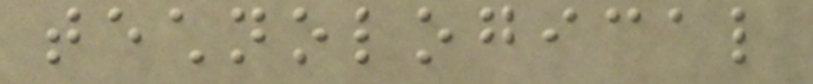technological
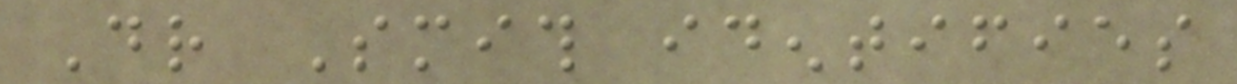Dr Smith identifies
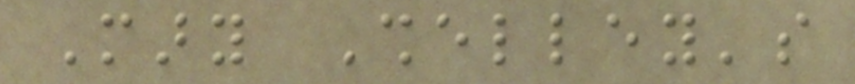Mary Shelley's
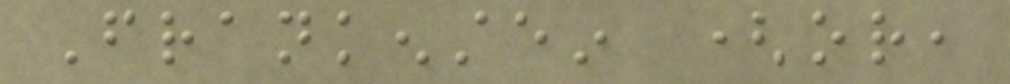Frankenstein (or,
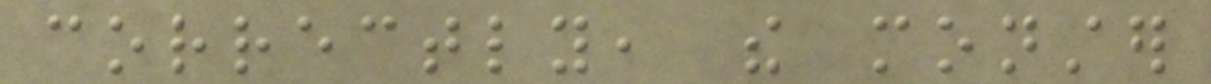correctly, the monster
